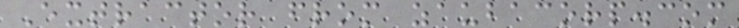Extractor from zaubacorp.com
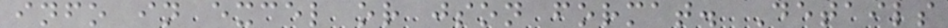info in excel or json format. Details
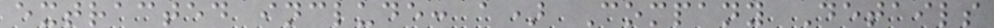extracted include: a) Company Details
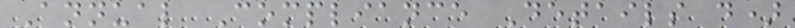Annual Compliance Details d)
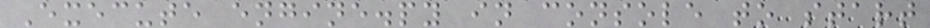Execute engine.py in console to start
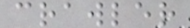crawler
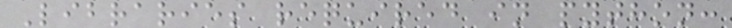Libraries required in python:
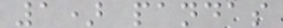1) pandas
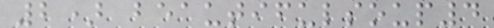2) beautifulsoup4
